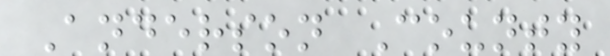Anderson County
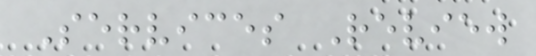Services Review
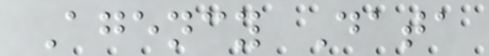Agency Data
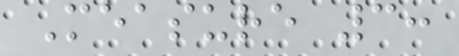Measure 3:
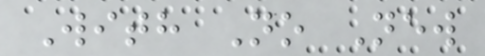With No New
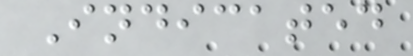Indicated
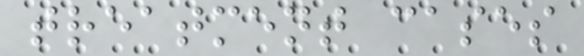treatment cases
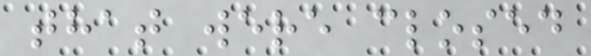that were closed
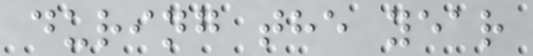during the year
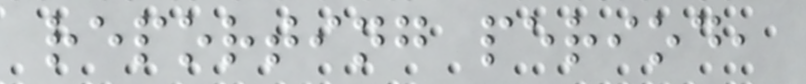reporting period,
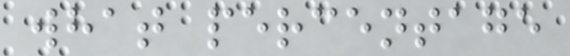what percentage
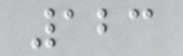123
